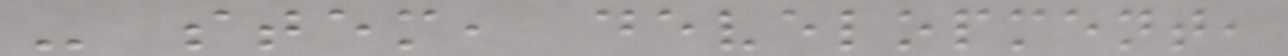- stem, development,
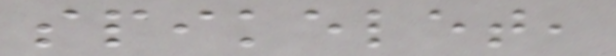spikelet,
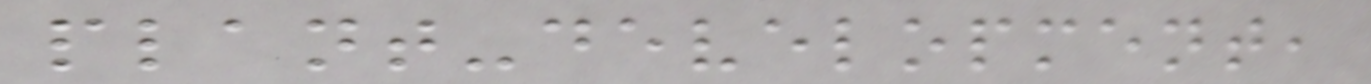plant-development,
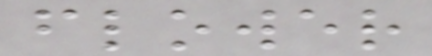flower
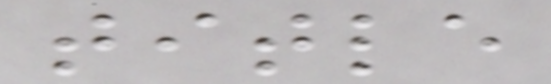title
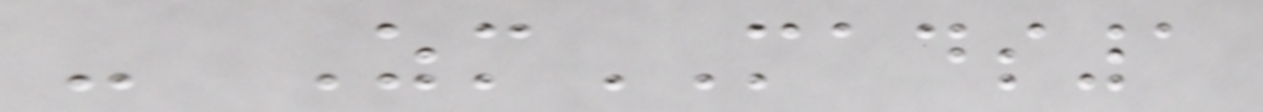- ZmMADS1
